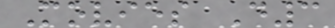Movies D3
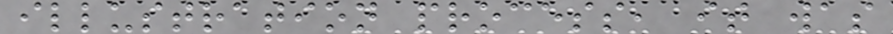illustration process, it was
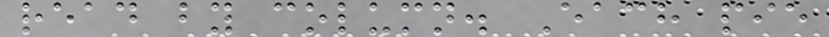read by column. Each pie
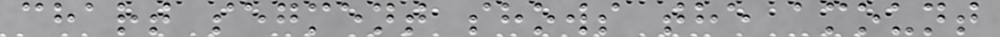chart segment shows the amount
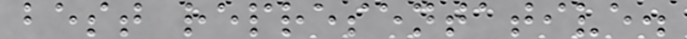best representative.
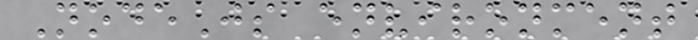NodeJs environment
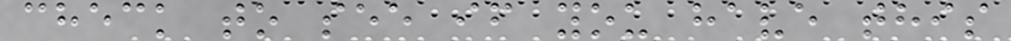check to see if you have this
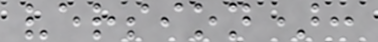version):
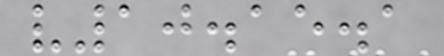v10.15.1
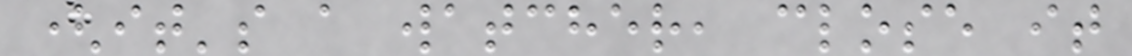(it's a watcher, close it
